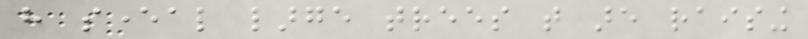have several large trees that are raising
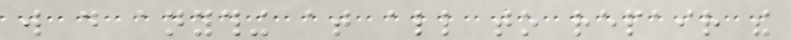will do anything at all to repair the
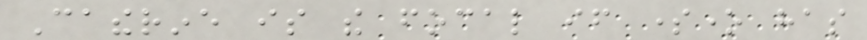Catherine is the focal if someone has
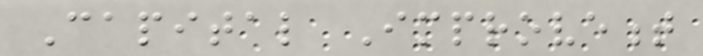Capital Improvement
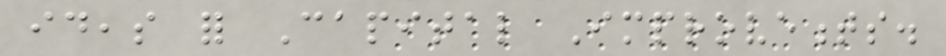ideas for Capital Improvements.
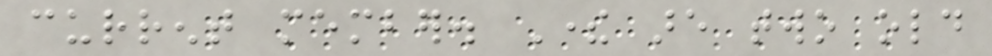current member. There are two old
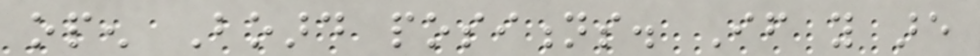open Board positions. If you are
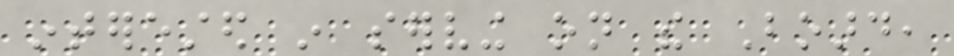interested in serving on the Board,
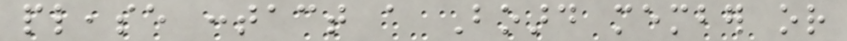please contact a Board member or
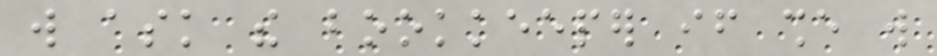will ask the bookkeeper if she will
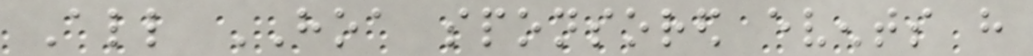All HOA sponsored events have
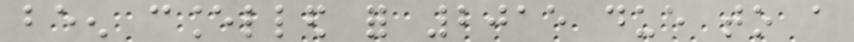been cancelled for 2015 due to a
